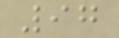97
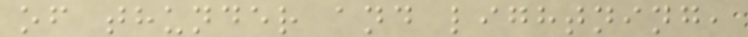of thunder and lightning,
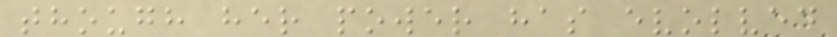though her power has evolved
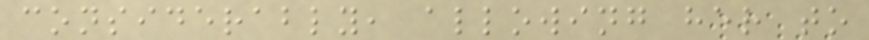considerably, allowing her to
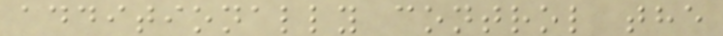additionally control the
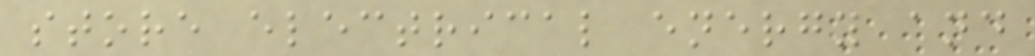store electrical energy and
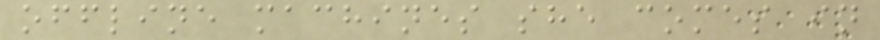offline machines she comes in
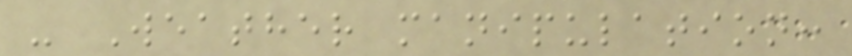- Weather manipulation:
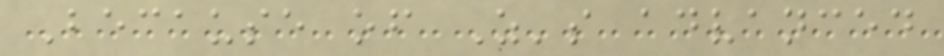Because of Z's advanced
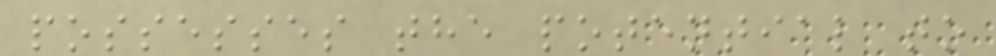possesses the potential to
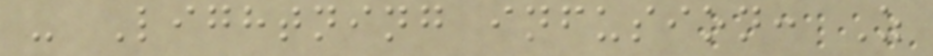- Lightning infusion: Z
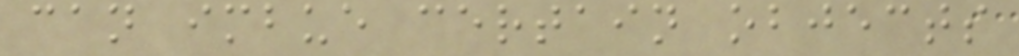can imbue certain objects
